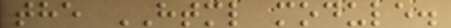the HTML module.
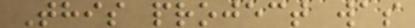This project was
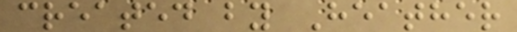created by Heather
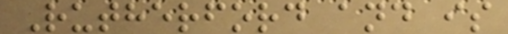Rutherford and is
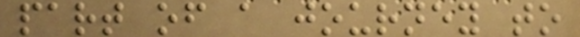part of a journey to
